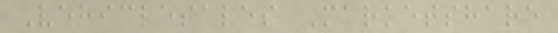Vehiclesales Marketshare
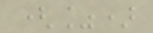(%)
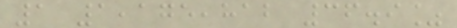1 1,175,812 36.9%
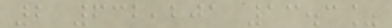2 632,201 13.3%
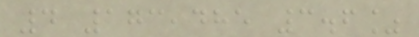4 173,485 3.6%
